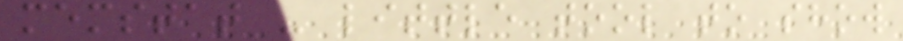memstat - little tool to show
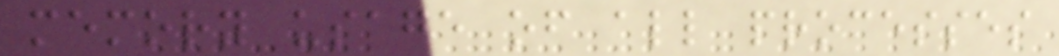memory usage of all processes
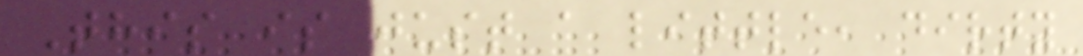This is just a little, dirty
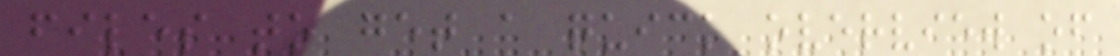files to get a quick overview of
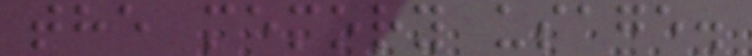the memory usage.
